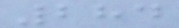284
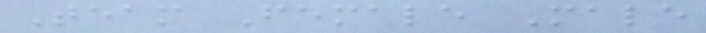Team Female Male
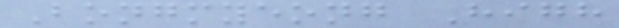Bongmyeong High
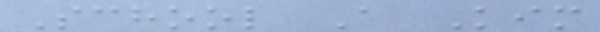School A Kim
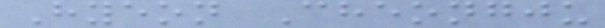Hyeon Cheongju
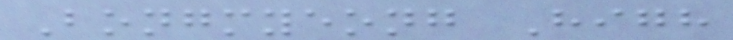Bongmyeong High
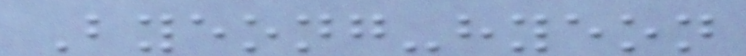Byeong-hyeon
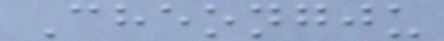Cheongju
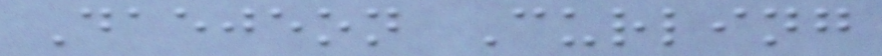Daejeon Curling
